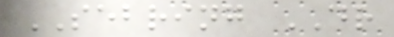SEBRING DR
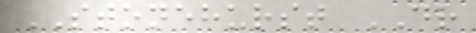STONEHURST DR
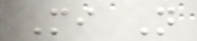Mi N
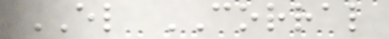EL CORRAL
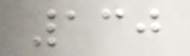130
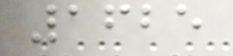1625
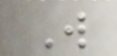W
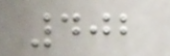402
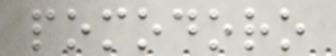pomodoro
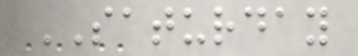SATURDAY
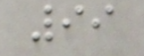99
